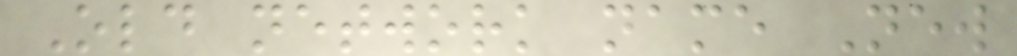Old network name New
